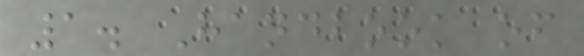1. Handbook of
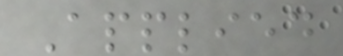Applied
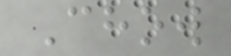Chow
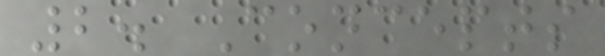2. Concepts
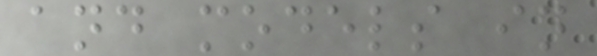and models in
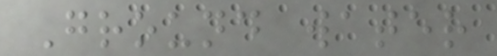Ground water
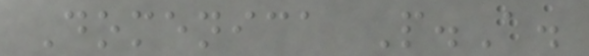Domenica P.A.
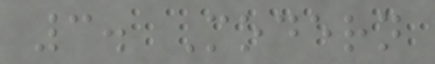3. Modern
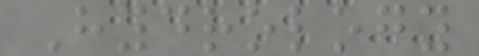Hydrology
